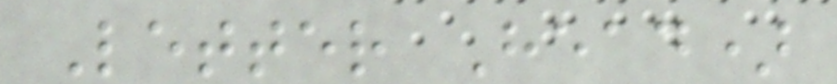Letter Head)
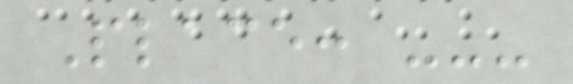Place: ---
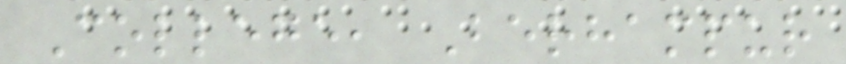College, Berhampur
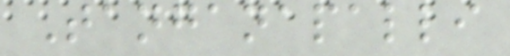Tanganapalli
